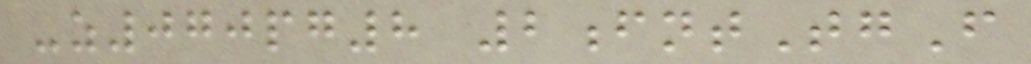-z070pg8 2fntTgF
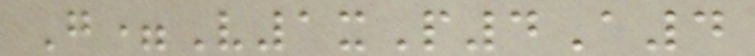G=V1xP4A4
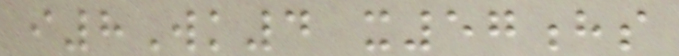i8Wk4 x57hs
